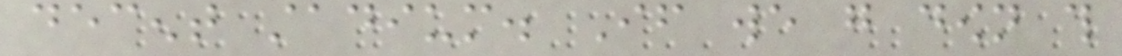decent stadium. If we go down this
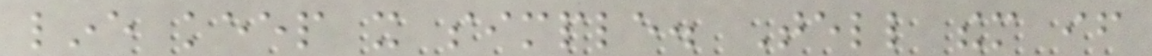line keep it simple. Tell them if
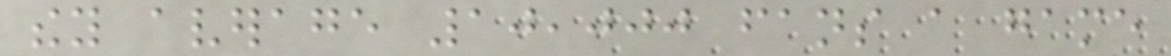they average 10,000 fans a game
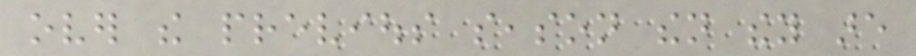over the previous season then they are
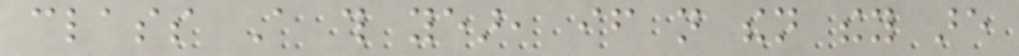class A this year, if not then they are
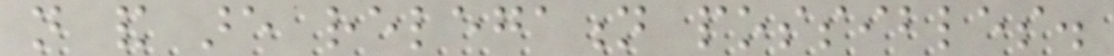not and are relegation possibles.
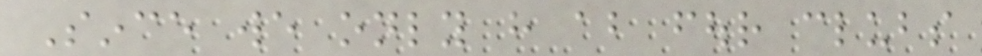Since we only have about four clubs
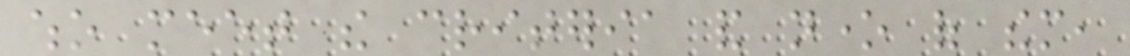who meet the criteria and none of them,
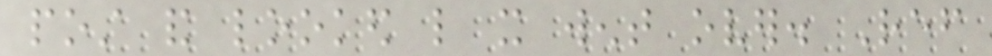post and looked like it went over. Ref
